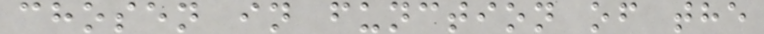chosen in function of the
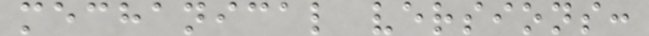mechanical versions:
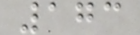173
